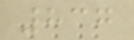837
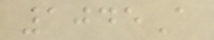1045A
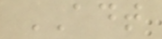ADT
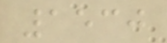1530
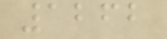1262
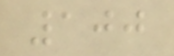100
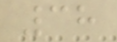38
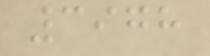3978
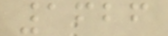1626
